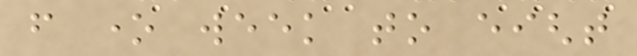from one week to eight
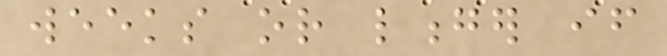weeks or longer if
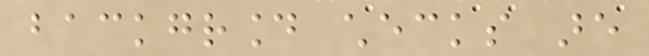background checks are
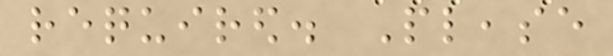required. Please
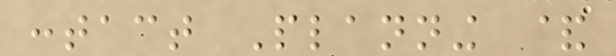contact Planning &
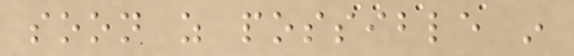soon as possible in
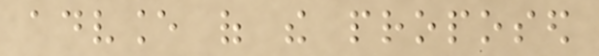advance of the proposed
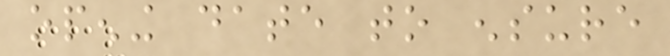opening date to ensure
